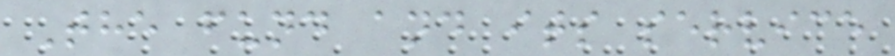The fund and its service
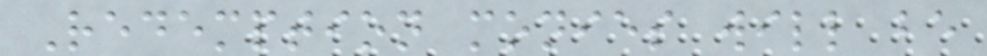Redemption monies will be
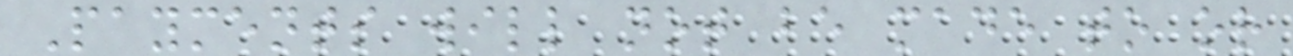Payments will not be made to or
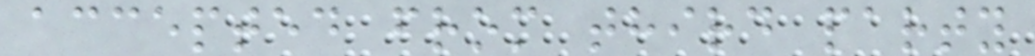accepted from third party
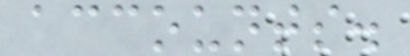accounts.
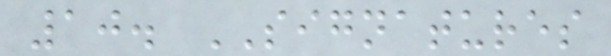10. SIGNATURES
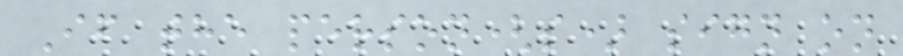If the person(s) sign on
